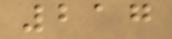217
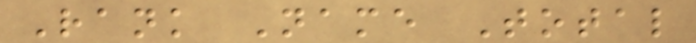Rank Name Total
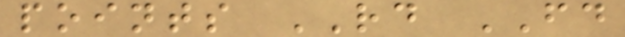points RD FD
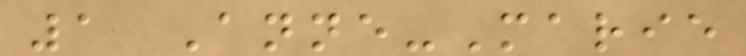1 Anne-Marie
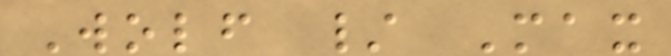Wolf / Max
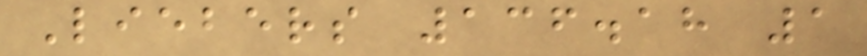Liebers 136.18 1
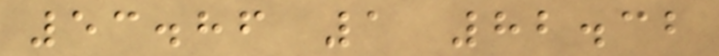53.86 1 82.32
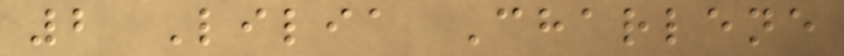2 Lilia Charlene
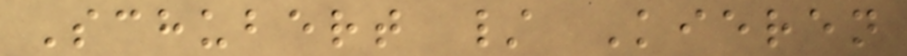Schubert / Kieren
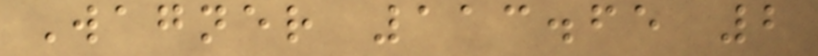Wagner 113.65 2
